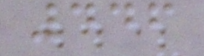446
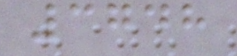3748
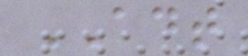ADT
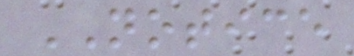NOTICE
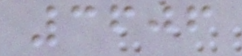3606
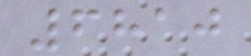6810
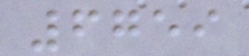6759
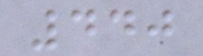440
